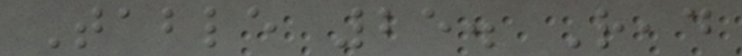Table 25. Read
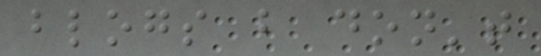blogs but don't
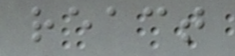react
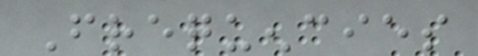Frequencies
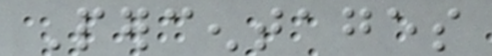Percentages
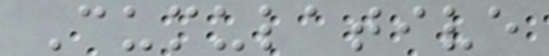Cumulative
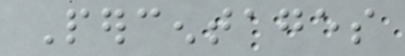Percentages
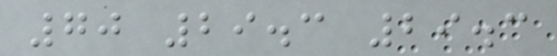70 29.3 29.3
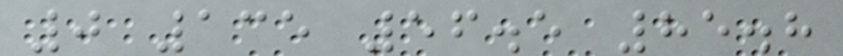0 135 56.5 85.8
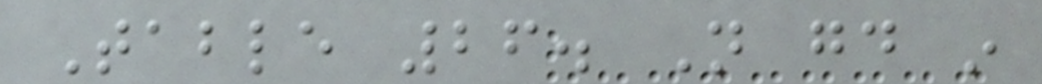Table 26. Not good in
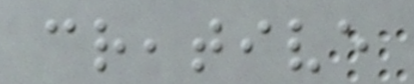creative
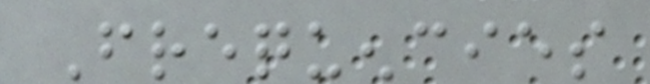Frequencies
